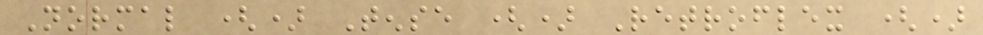Normal () Tense () Retroflex ()
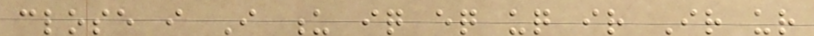close i I u iq eq uq ir Ir ur
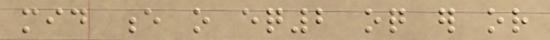mid e o eq2 oq er or
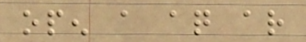open a aq ar
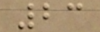23
